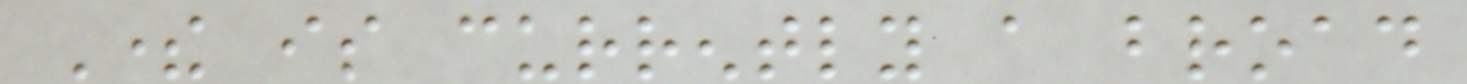There is currently a broad
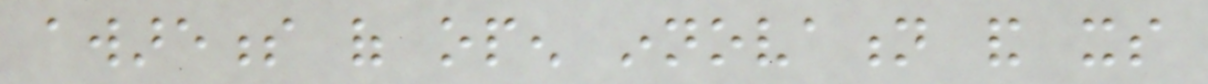awareness of open innovation and its
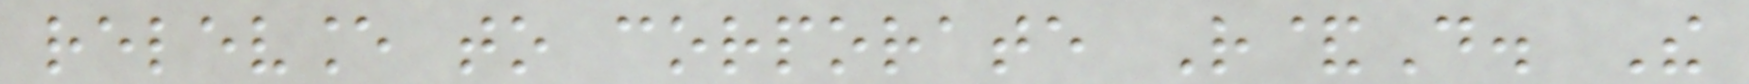relevance to corporate R&D. The
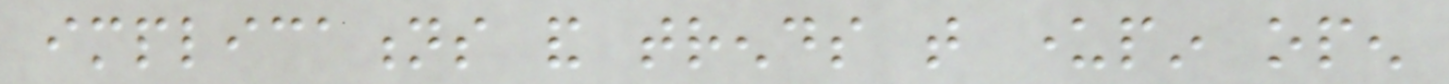implications and trends that underpin open
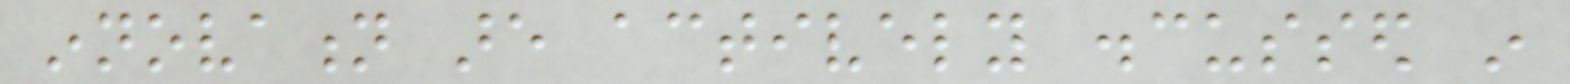innovation are actively discussed in
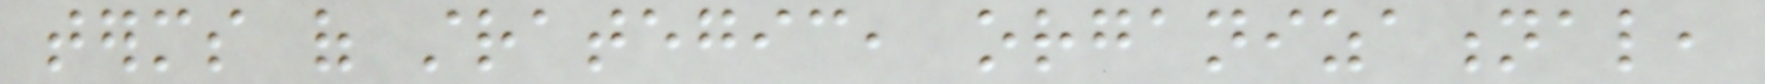terms of strategic, organizational,
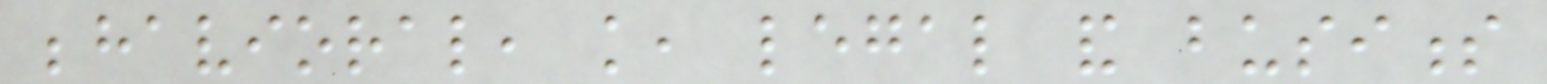behavioral, knowledge, legal and business
